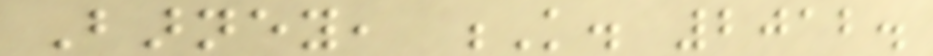Barney, K. 2012.
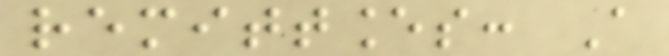remittances: A
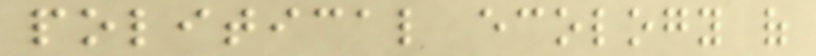political ecology of
